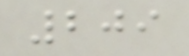209
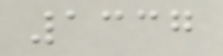1337
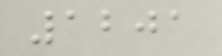1201
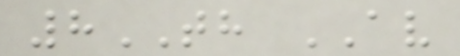8TH AV
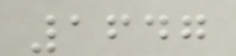1647
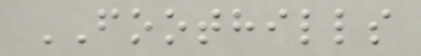FOOTHILLS
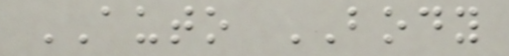AUTO BODY
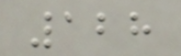128
